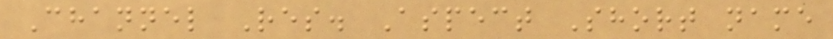Channel Res. Aspect Short name
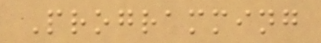Programming
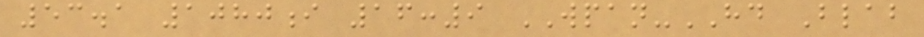53.1 1080i 16:9 WPAN-HD Blab
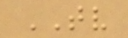TV
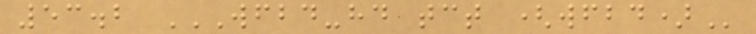53.2 WFBD-HD TCT (WFBD)
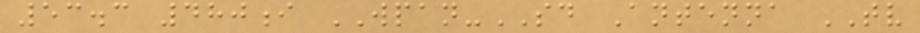53.3 480i WPAN-SD Antenna TV
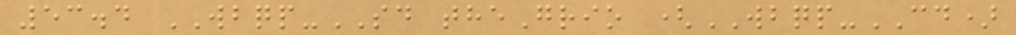53.4 WBQP-SD theGrio (WBQP-CD)
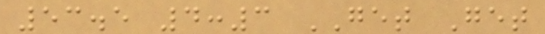53.5 4:3 GET Get
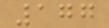177
